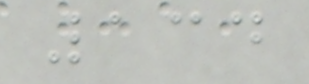134
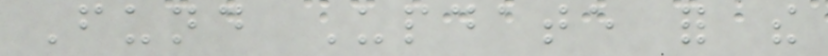Fund Update for the
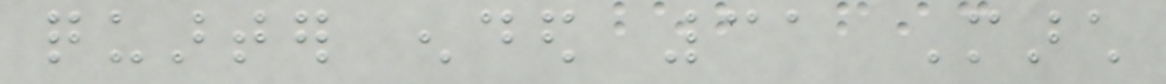quarter ended 31 March
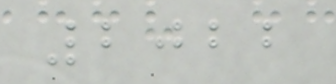2022
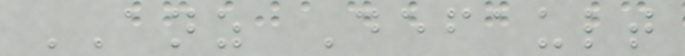ANZ Default
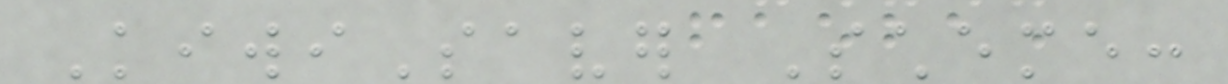KiwiSaver Scheme:
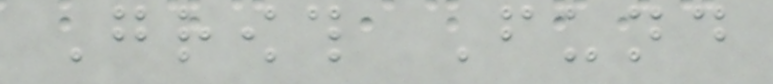Growth Fund
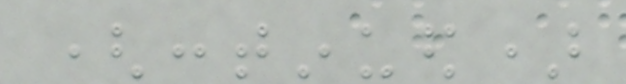(continued)
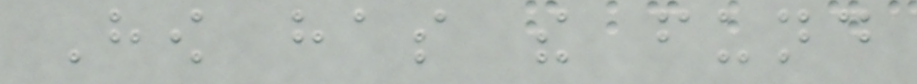How has the fund
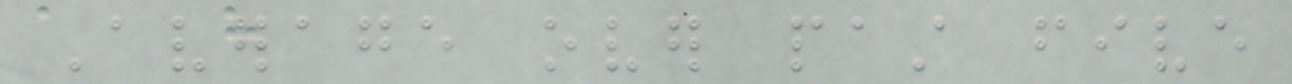Average over past five
